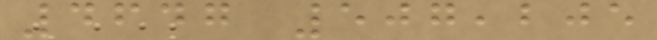4647 507,205
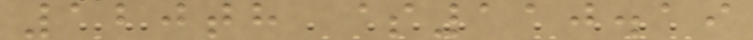120th $110.19
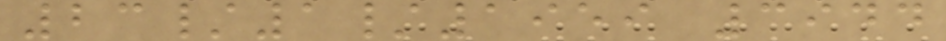23/1/1959 3944
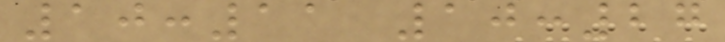10:11 10:27
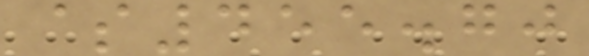$455.70
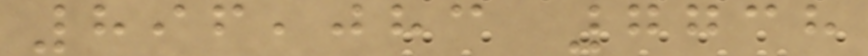896,083 7738
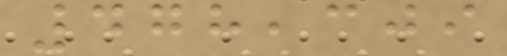478,309
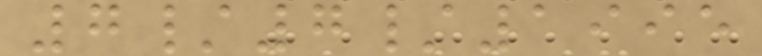7/7/1995
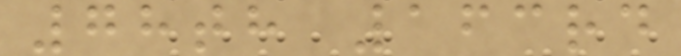78th 163rd
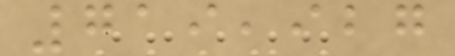719,927
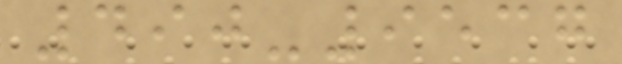490-9537
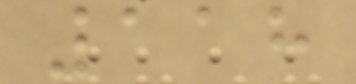118
